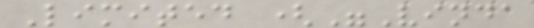Limited ("Vinda
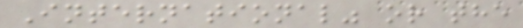International" or the
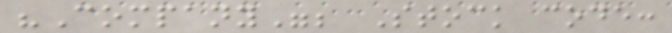"Company"; Stock code:
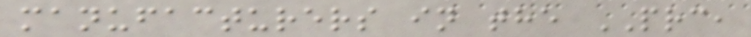manufacturers in the PRC,
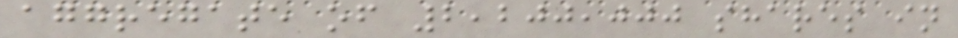aggregate of 2,200,000 shares in
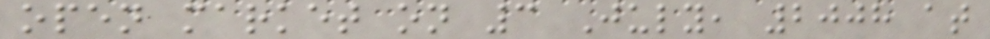open market on 3 July, 2008 at
